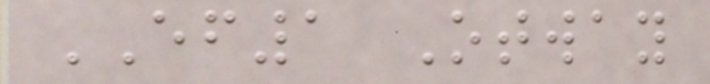EF1 Otway
